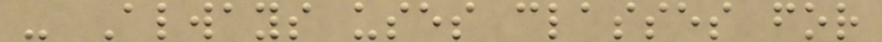- Always uses classes for
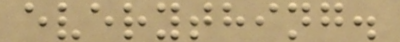everything.
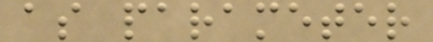as parameter
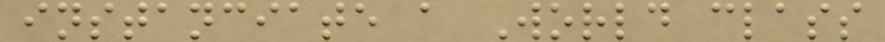instanciate a World class
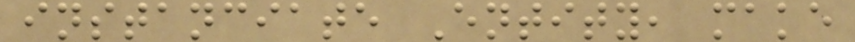instanciate Entity, make
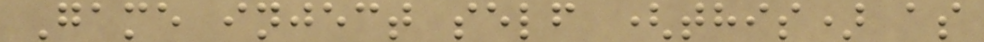Game inject self (this) as
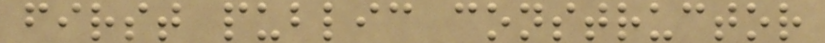first public constructor
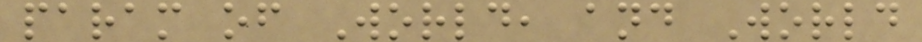param of World, and World
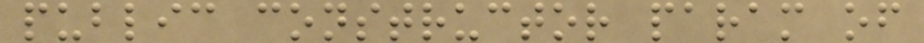public constructor param of
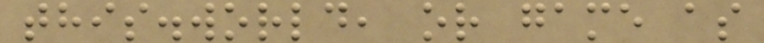this.world, or game as
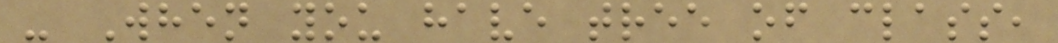- When you have tree of class,
